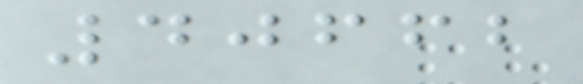40662
